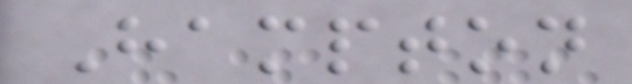Hampton
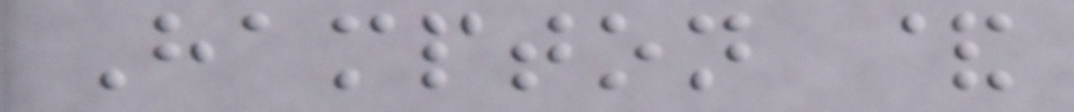Hampton &
